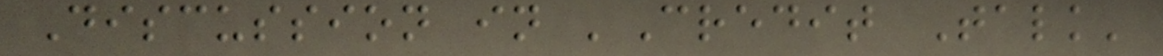Discussion in 'Credit Talk'
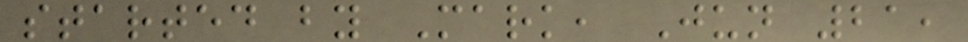started by Mark, Jun 21,
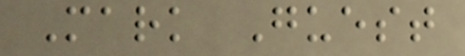Mark Guest
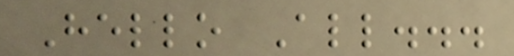Hello All...
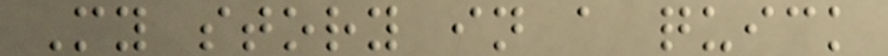My story in a quick
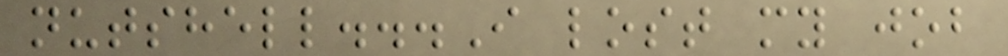nutshell...I lost my job
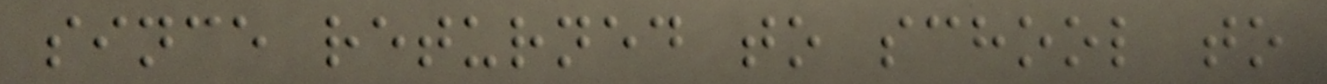since returned to school to
